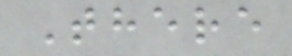There
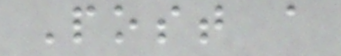Post a
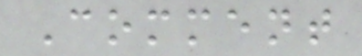Comment
